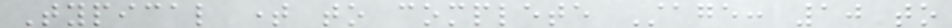Typical time to complete Stage: 10 to
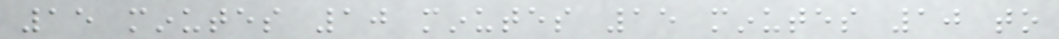15 minutes 10 minutes 15 minutes 10 to
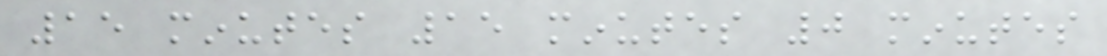15 minutes 15 minutes 0 minutes
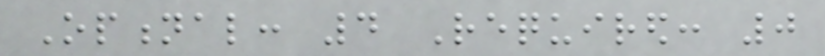Optional: 4 Required: 0
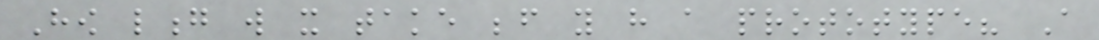How long will it take before you have a prototype? A
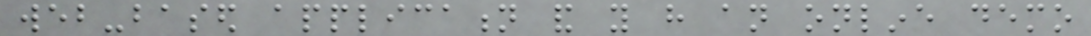web-based application and you have an online demo
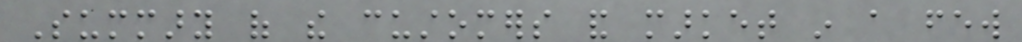Summary of the customers and market in a few
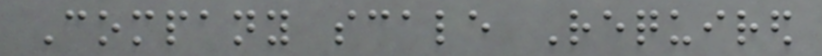Company scale Required
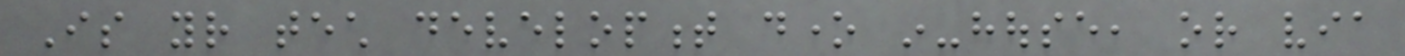Is your tech development done in-house, or via
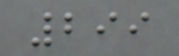299
